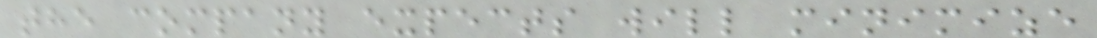the company expects will minimize
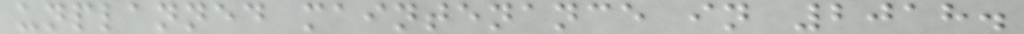unplanned maintenance in 2018.
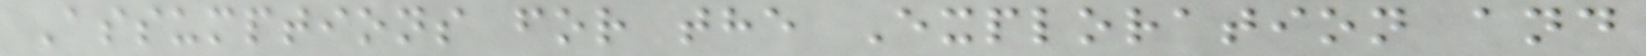Assumptions for the Exploration and
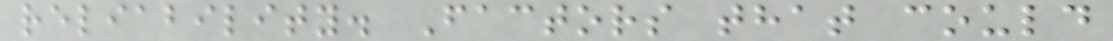reliability. Factors that could
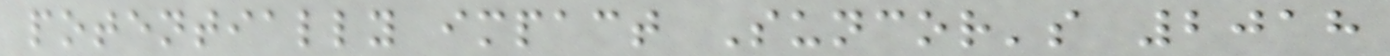potentially impact Suncor's 2018
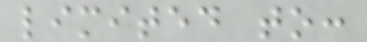limited to:
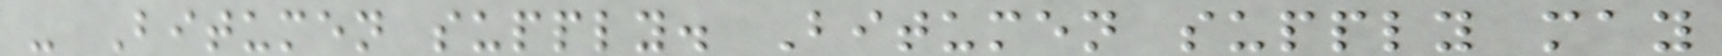- Bitumen supply. Bitumen supply may
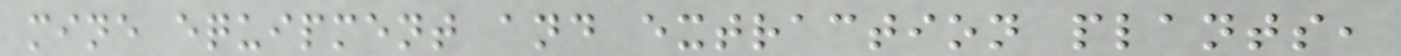mine equipment and extraction plants,
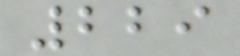229
